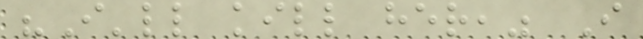"I'll kill her," I
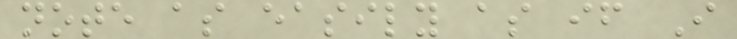note as easily as if I
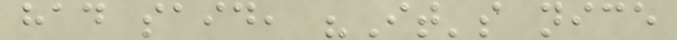had said, "It's nice
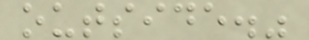outside."
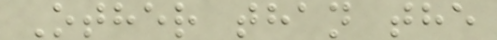Other than the
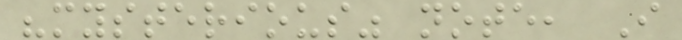"mysterious" note, I
